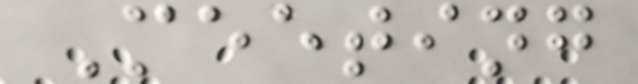Meeting
